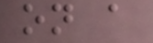on a
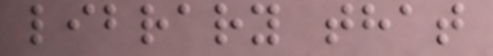library that
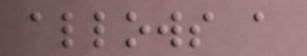allows a
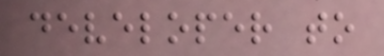developer to
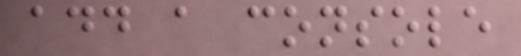add a console
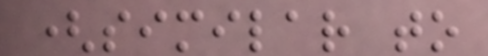(similar to
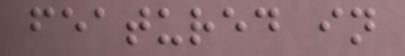featured in
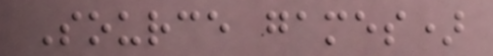Source games)
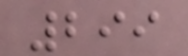299
